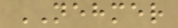NEHMER
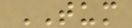TUM
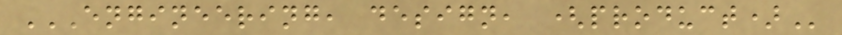ENGINEERING, DESIGN, (PRODUCT)
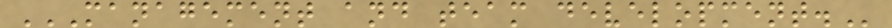MANAGEMENT AND TEAM DEVELOPMENT.
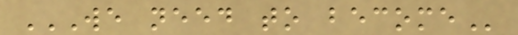WE NEED TO BECOME
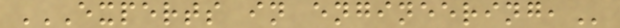EXPERTS IN ENGINEERING,
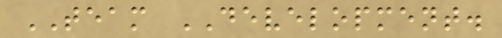TEAM DEVELOPMENT.
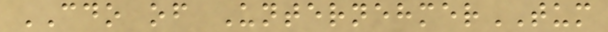CDO of UnternehmerTUM
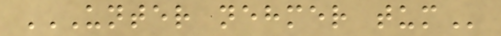UNTER NEHMER TUM
